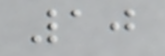10
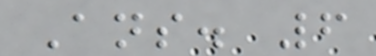Ans. 6
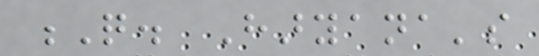Q. Haryana's
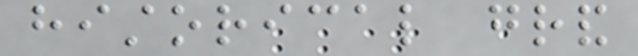historical grand
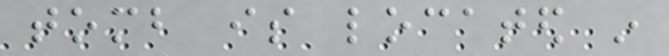tomb is located in
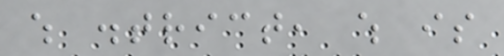which district, which is
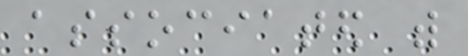associated with
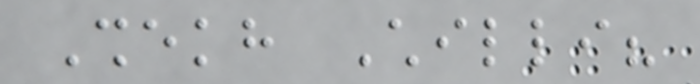Shekh Chilli?
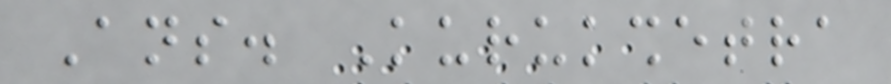Ans. Kurukshetra
